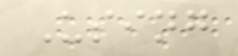Using
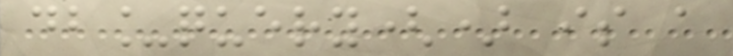db_query() is a
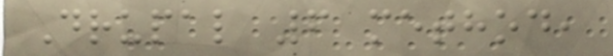Drupal 6 method,
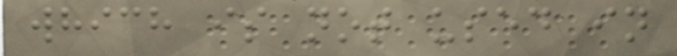which is not used in
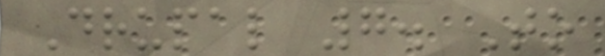Drupal 7. To
